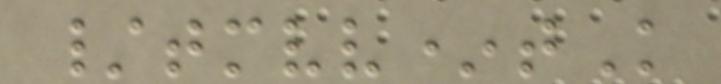/tmvv*tK
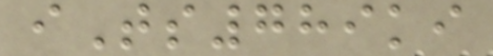iTs789ki
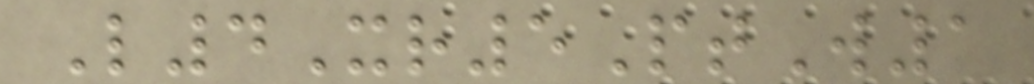L4Xr5PtW1
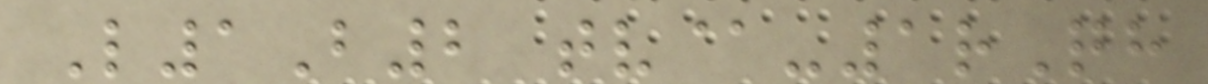L1B2 tv@-1rQh
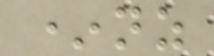*nz
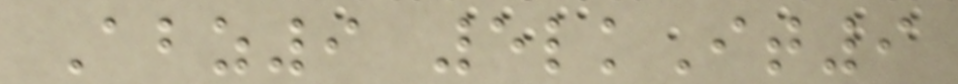Abz9 5lkIt9
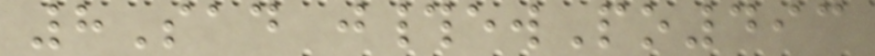8Sad j#ewPo493
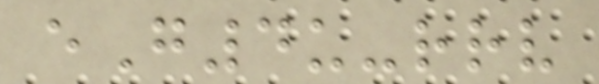eG4u-rrv
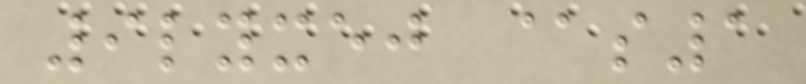9lyxej @s1
